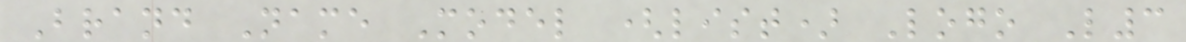Brand Name Model (list) Logo L3
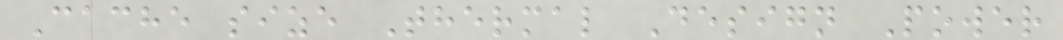Cache size Thermal Design Power
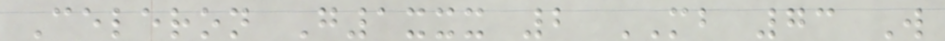Celeron G1xxx 2 MB 73 W
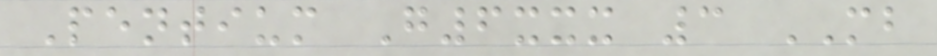Pentium G6xxx 3 MB
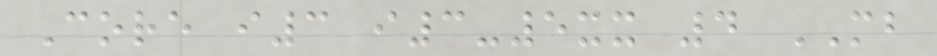Core i3 i3-5xx 4 MB
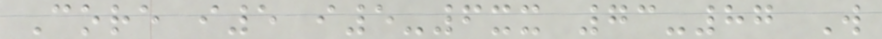Core i5 i5-6xx 73-87 W
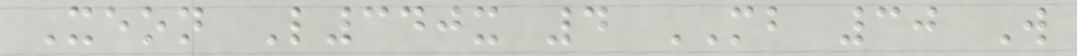Xeon L340x 4 MB 30 W
